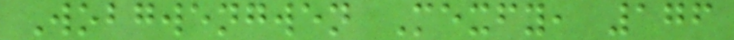Wobgwengwen Mexfy, 176
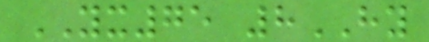YX75 8HY
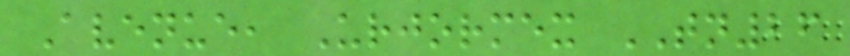Avenue, Urjormex TN26
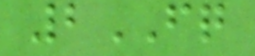2FQ
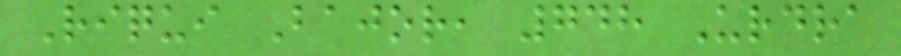Riqui Bajor, 748 Urdra
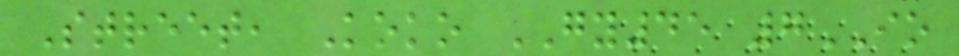Street, Koko GY45 7IO
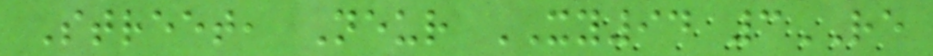Street, Neur XY94 3RE
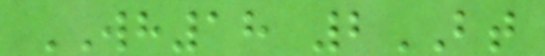WH18 2BT
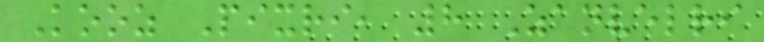Kooz Pixri, 8 Zanvelri
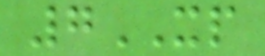7XP
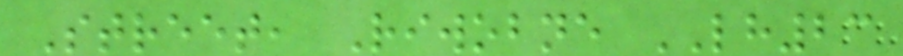Street, Riwobne LH23
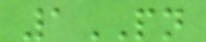1PN
